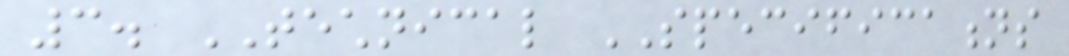3. TECHNICAL SPECIFICATIONS
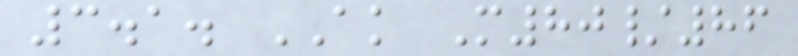3.1. AK M80/86
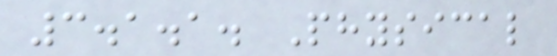3.1.1. Physical
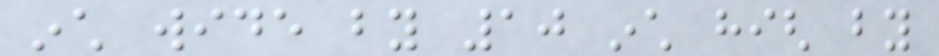inch wide by 10 inch high by
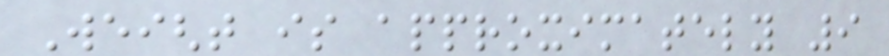Weight is approximately 9
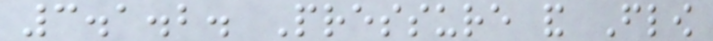3.1.2. Pressure and Flow
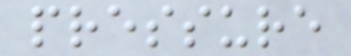pressure
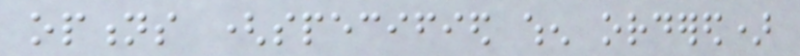options (specified when ordered)
